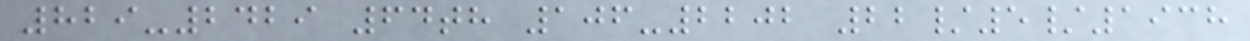829-2429 64th 106-2202 22/5/1938
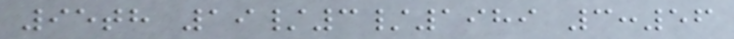95th 19/3/1989 3:56
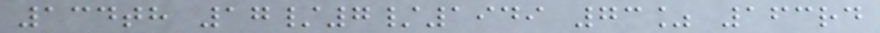134th 17/7/1949 73% 163rd
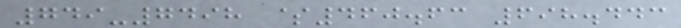749-7498 $460.63 698.443
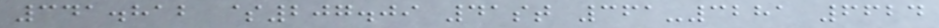341.812 $207.09 41st 361-3281 6624
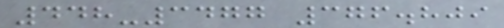448-3477 376.809
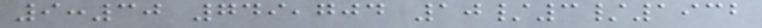9:30 749,704 10/3/1932
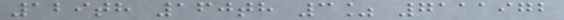129th 160th 3% 7111972
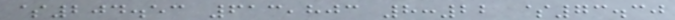$204.53 613,803 8:22 $73.30
